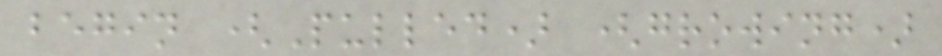begin (Pulled) (growing)
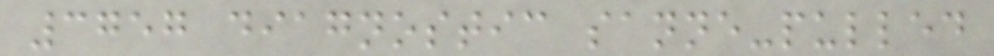3757 diagnostic sanne-pulled
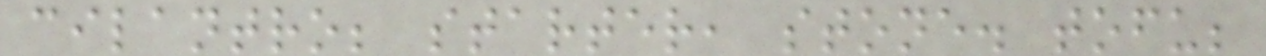cilantro; starter, stone. tofu;
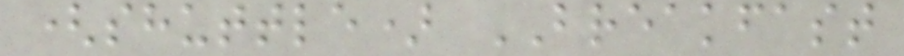(shuttle) BREAKFAST
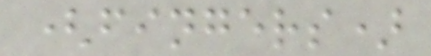(fingers)
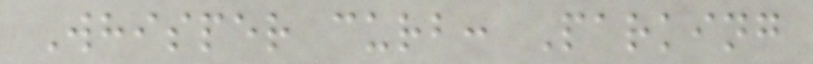Whisper curb: Parking
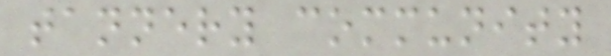tannery community
